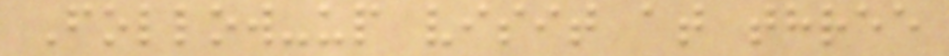Follow-up visit at three
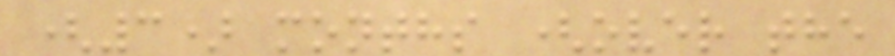(3) months (over the
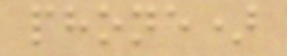phone)
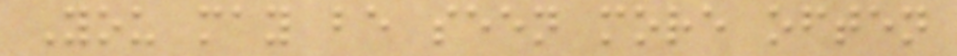You may be seen more often
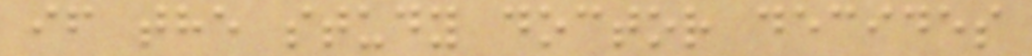if the study doctor decides
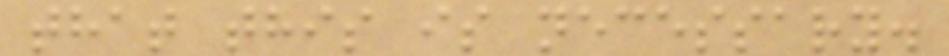that this is necessary.
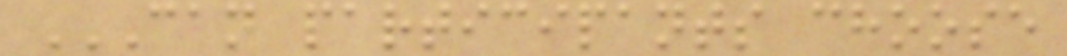CAN PARTICIPANTS CHOOSE
